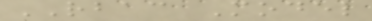RBAC Model
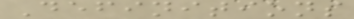Definitions
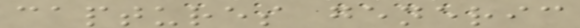captures generic
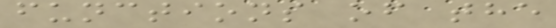functions of the
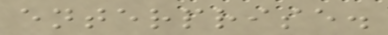enterprise.
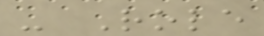- Role
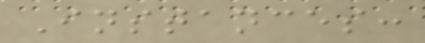Instances:
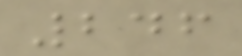246
